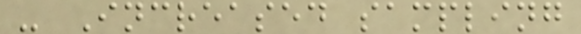- Increased sampling
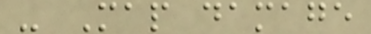- Map damage
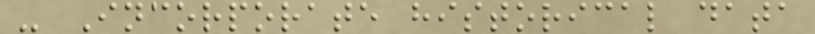- Incorporate historical data
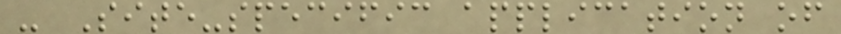- Site-specific application of
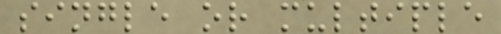single or multiple
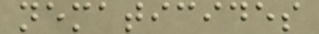nematicides
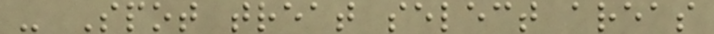- Spot treat select areas
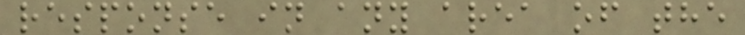response in any area of the
